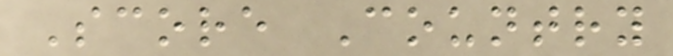Score Country
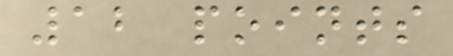12 points
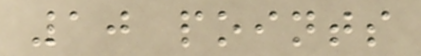10 points
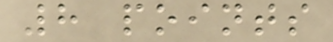8 points
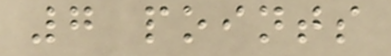7 points
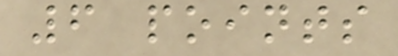6 points
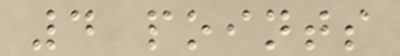4 points
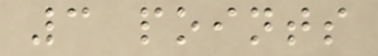3 points
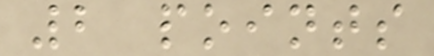2 points
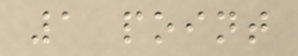1 point
